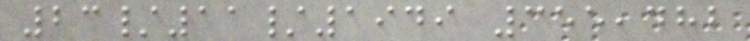23/11/1949 355,482
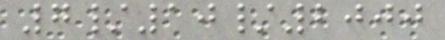7/10/2000
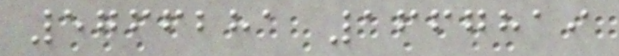5766281 1667819
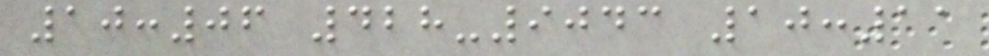10:06 428-9043 10:11
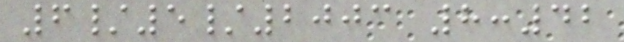6/5/2003 8:42
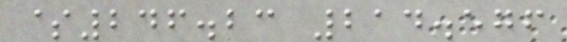$246.23 214.576
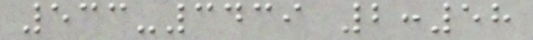533-3439 2:58
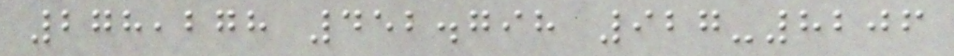278,278 452.798 927-8206
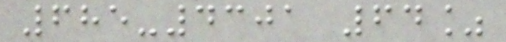685-4301 64%
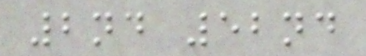2nd 52nd
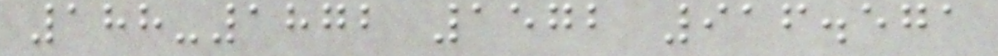188-1872 1572 916.571
